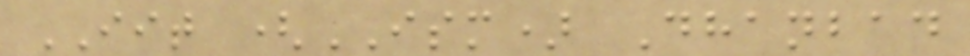IIT (ISM) Dhanbad
